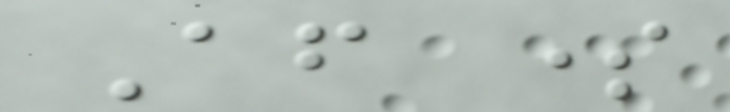After some
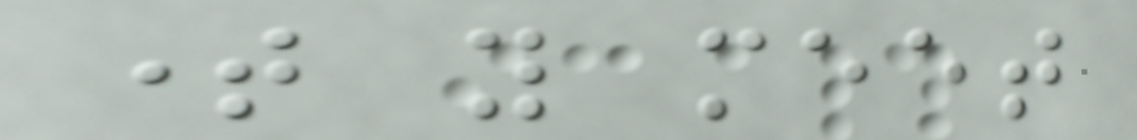time you meet
